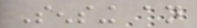Sensing an
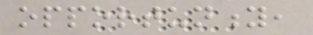opportunity,
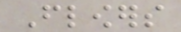Flowers
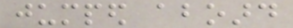jumped aboard
